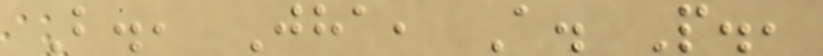B., Jha, A. P.,
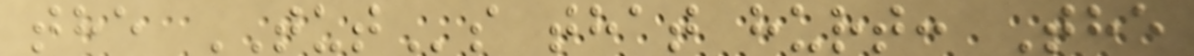the TUTs that hurt: The
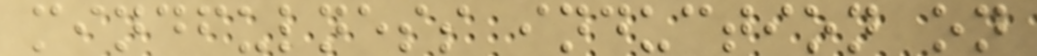mindfulness induction on
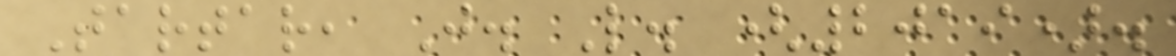Tartar, J. L. (2019).
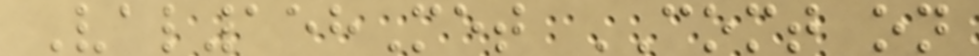Val158Met COMT on
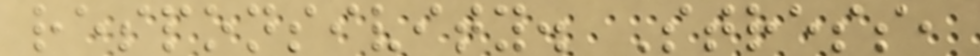responsivity. Stress,
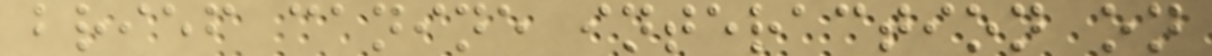brief canine interaction on
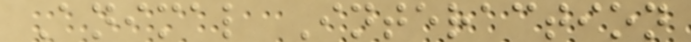Animal Interaction
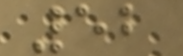52
